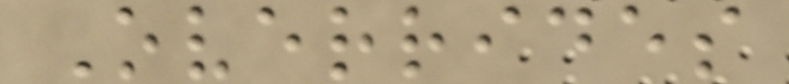Overrides
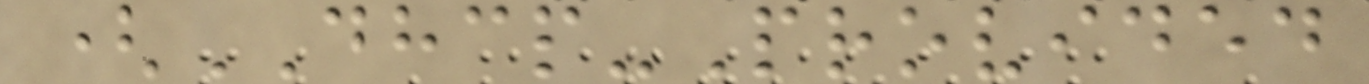(DHCP-Provided
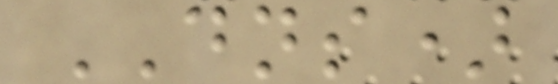DNS)
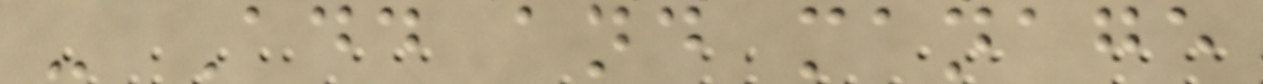- Add and manage
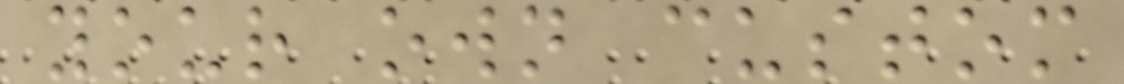your own custom
